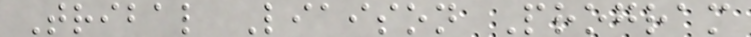Tribal Liaison Program
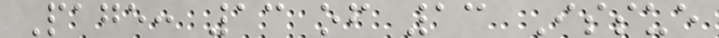Page: 13 of 13 Issue
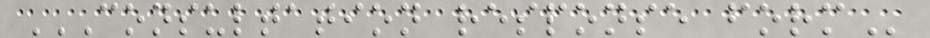CONSULTATION RESPONSE FORM
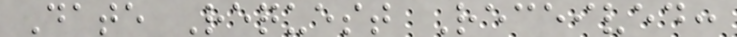Date Request Received:
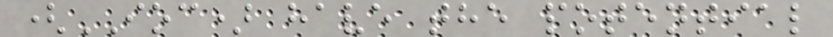(IOC) have the potential
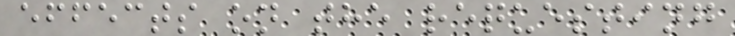effects on the requesting
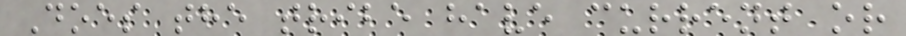Does the tribe have current or
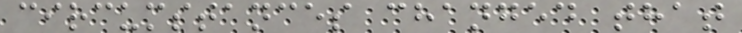circumstances changed that
